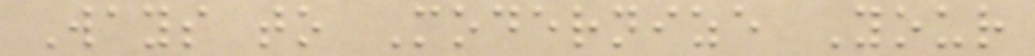Ways to Modernize Your
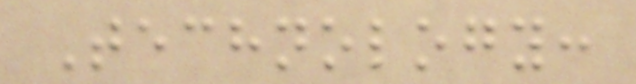Technology:
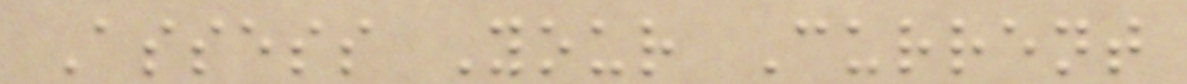Assess Your Current
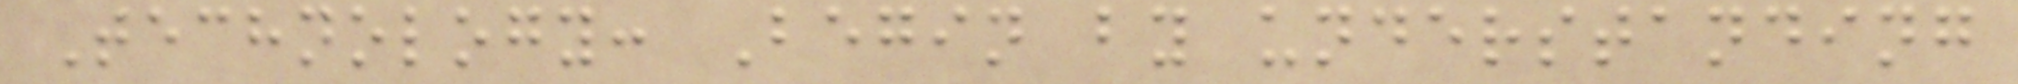Technology: Begin by understanding
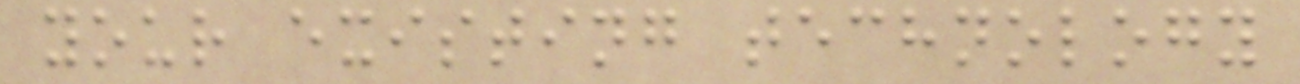your existing technology
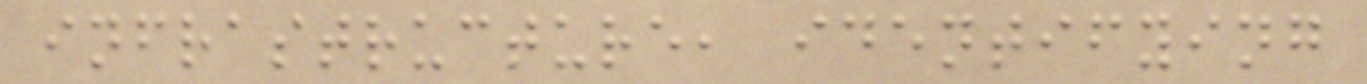infrastructure, identifying
